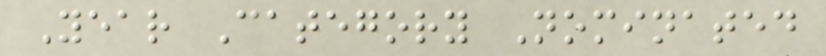Year Category Nominated
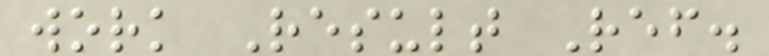work Result Ref.
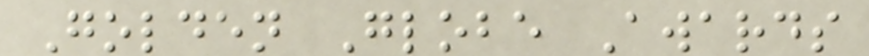Golden Globe Awards
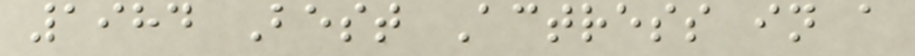1984 Best Actress in a
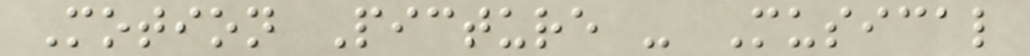Motion Picture - Musical
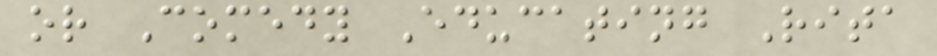or Comedy Educating Rita
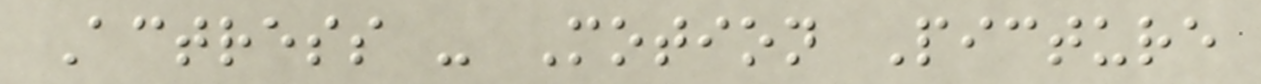Actress - Motion Picture
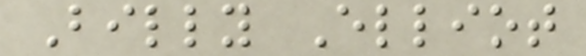Billy Elliot
